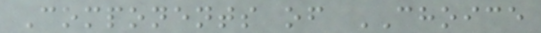Components of CHOICE
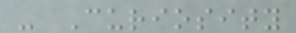- Curiosity
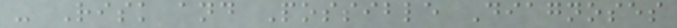- Risk and Possible Diagnoses
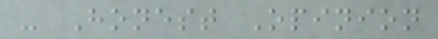- Honest Opinion
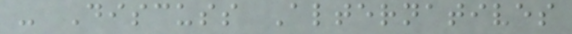- Discuss Alternatives
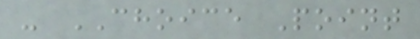- CHOICE Point
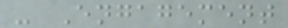- Engagement
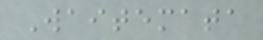Waitemata
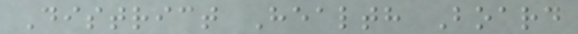District Health Board
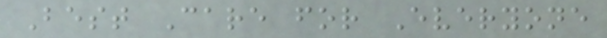Best Care for Everyone
